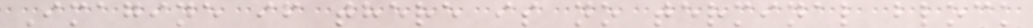Imagine if there is no terminal block
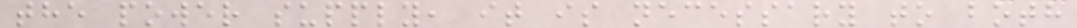the power supply, it is necessary to both
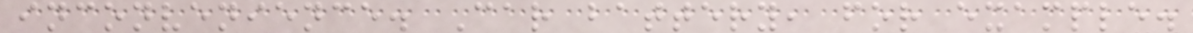inconvenience. Car battery, for example.
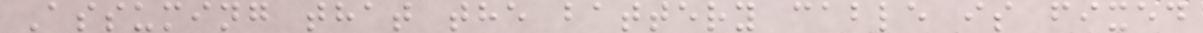Assuming that the battery cable is fixed
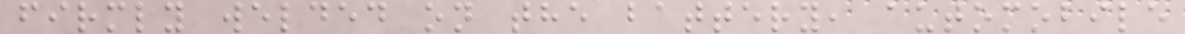firmly welded on the battery, automobile
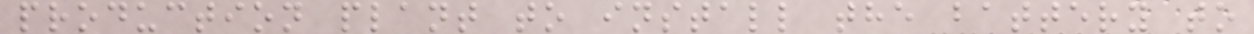production plant to install the battery to
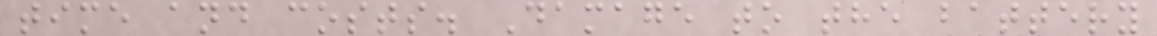time and costs. Damage to the battery
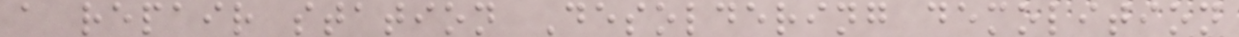a repair station Desoldering demolition
